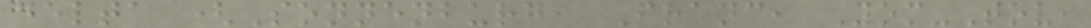delta (Sonnenburg, Franc, Yom-Tov,
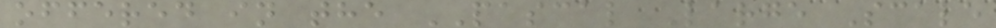offered in the PASCAL Large Scale
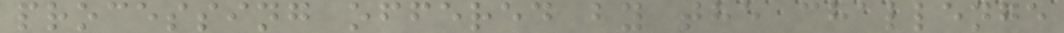processing offered by the challenge
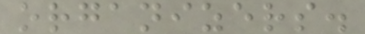organizers.
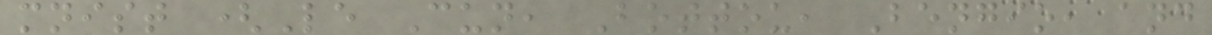mnist (Le Cun, Bottou, Bengio, and
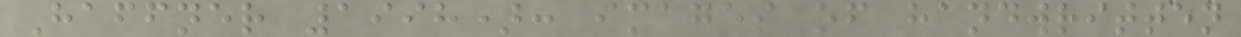Haffner 1998): images of handwritten
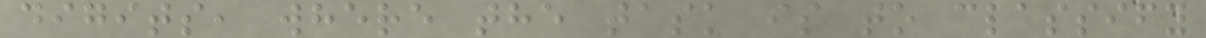digits, where the task is to classify
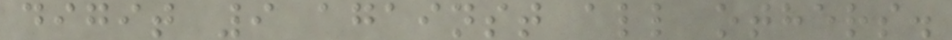digit 9 against all others.
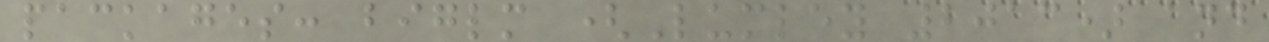packages: biglm (Lumley 2013) and
